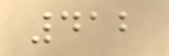412
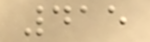415
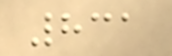831
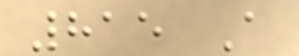815 A
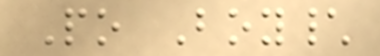Po Boy\
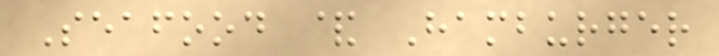Seafood & Hamburger
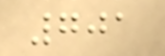701
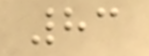83
